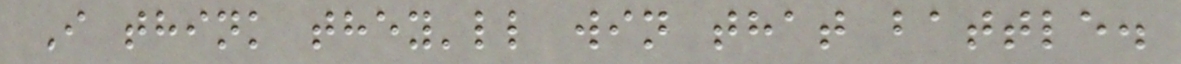I think they'll win that battle.
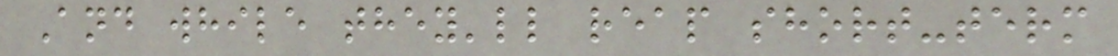And while they'll reap short-term
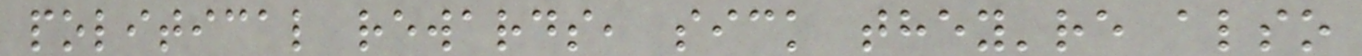political rewards, sick they're also
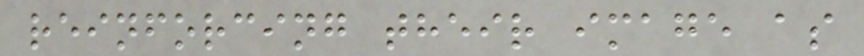reinforcing their image as
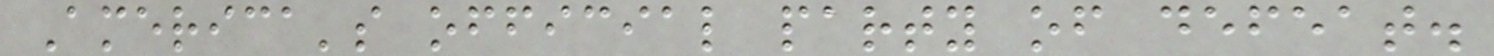America's official party of defeat.
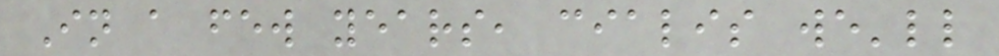In a few years, cialis we'll
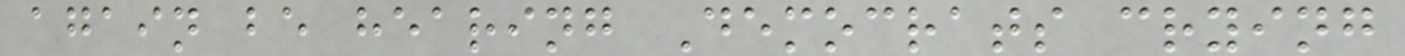again be hearing Democrats crying
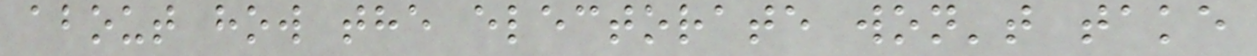about how the electorate won't take
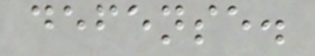defense.
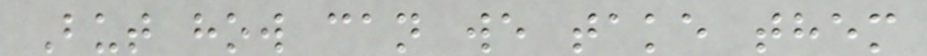But how can we take them
